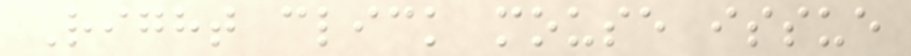Right click mouse issue
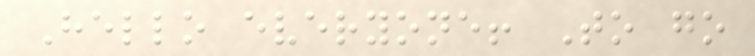Hello everyone! To go
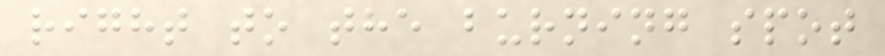right to the burning spot
